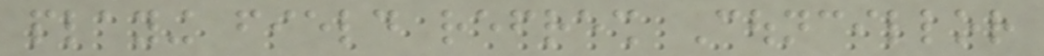playing field refresh Councillor
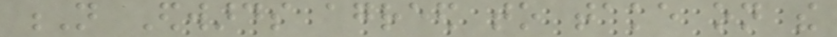N Edwards agreed to take on the
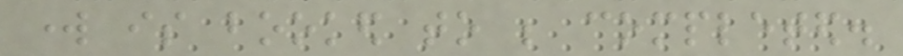work is booked to be completed.
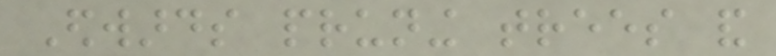Edwards pruning trees and
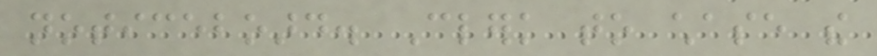noticeboard. Clerk to chase the
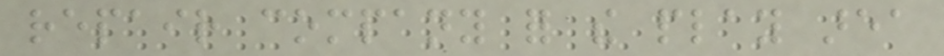repair company for the play area
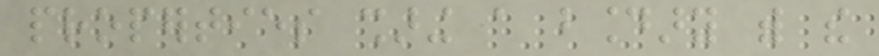properties sharing a boundary with the
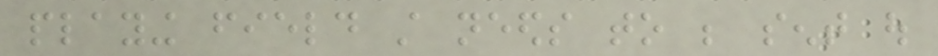playing field still needs to be sent out
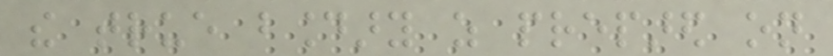the true boundary as prepared on
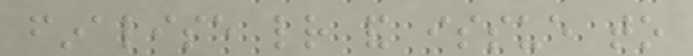finalise letter and issue to
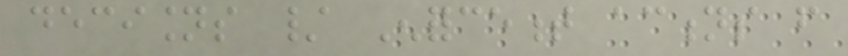decisions / Enforcement actions from
